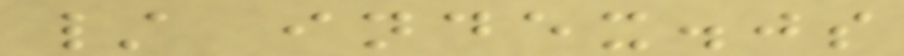/ index.js
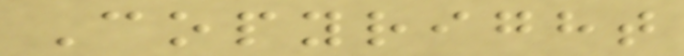Copyright
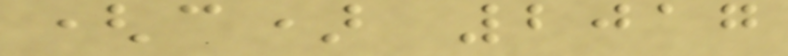(c) 2017
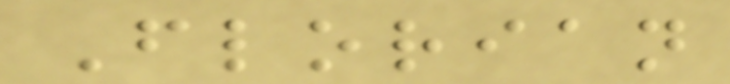Florian
